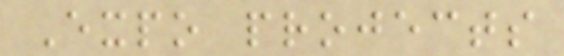Expo projects
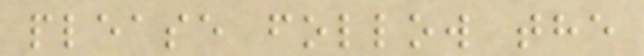please follow the
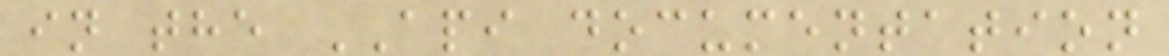in the API documentation
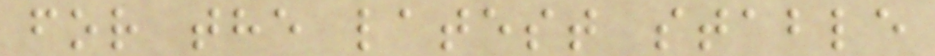for the latest stable
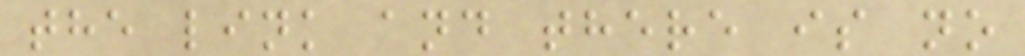the link and there is no
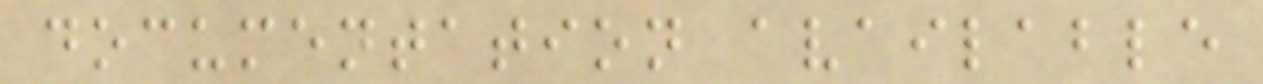documentation available
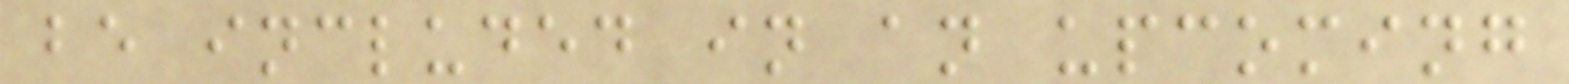be included in an upcoming
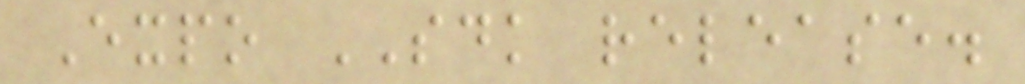Expo SDK release.
